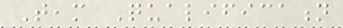Team Qualification
